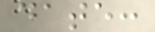date:
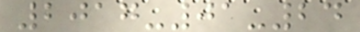2017-01-24
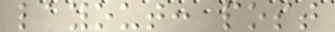layout: post
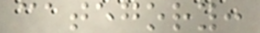category:
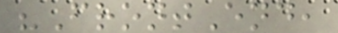"FrontEnd,
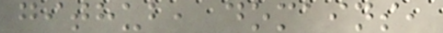github, domains,
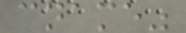cname"
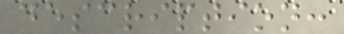description:
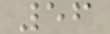56
